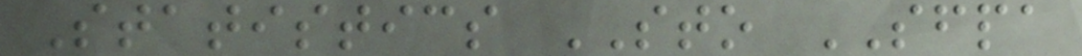Statistics STO SFPA
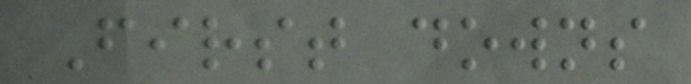First downs
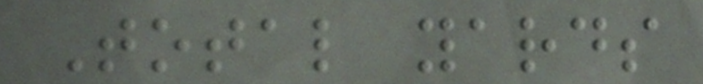Total yards
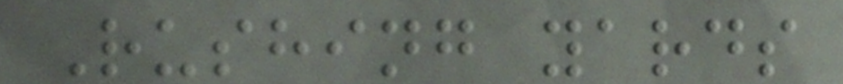Rushing yards
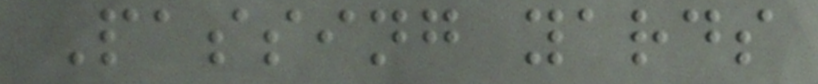Passing yards
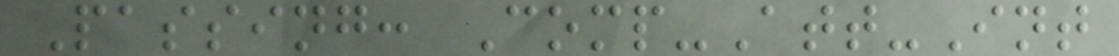Passing: Comp-Att-Int
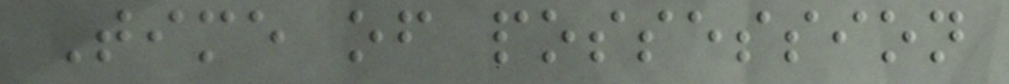Time of possession
